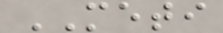METI
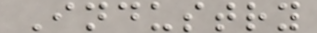Industry
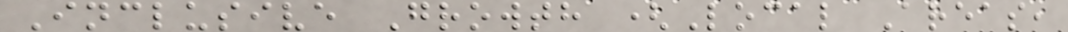Inclusive Growth (Local Areas,
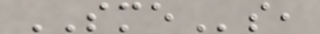SMEs,
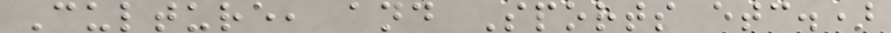Culture, and Sports etc.)
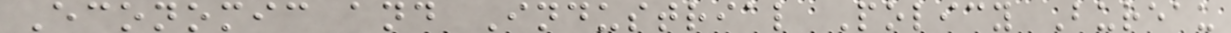Economic and Industrial Policy Bureau
